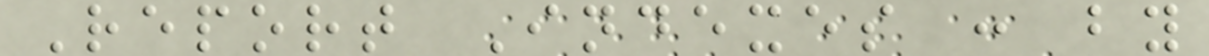Report Indexes : by
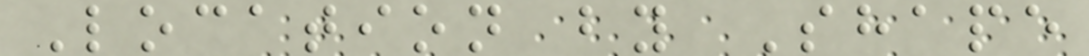Location by Shape
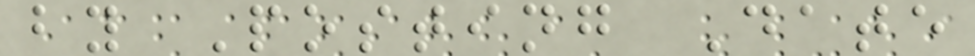by Posting Date
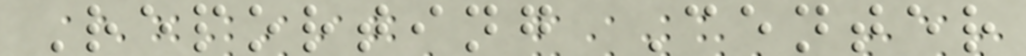Reporting Center
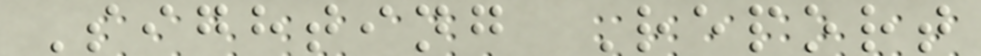Sighting Report
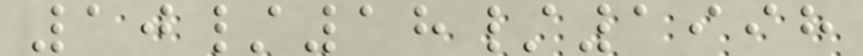10/18/1998
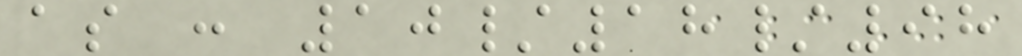as : 10/18/98
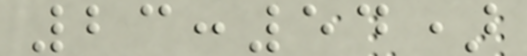23:54)
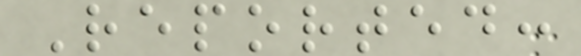Reported:
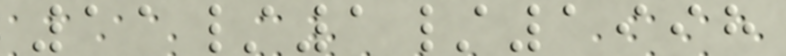11/1/1998
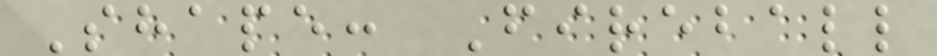Shape: Fireball
